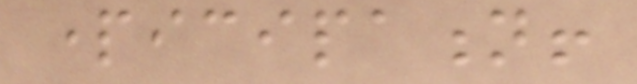participation!
